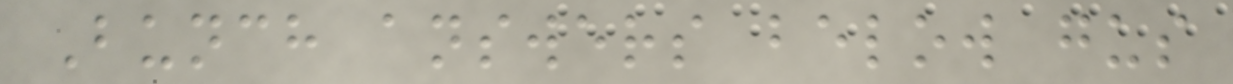Bunch answers below gus
